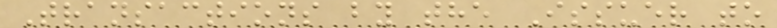Transactions by the Issuer to
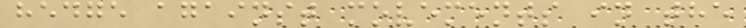hedge against movements in the
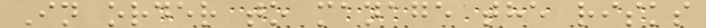In order to manage the risks
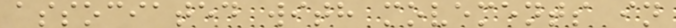associated with movements in
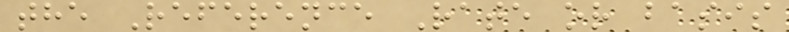the Reference Rate or basis
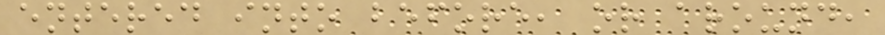entered into before, or around,
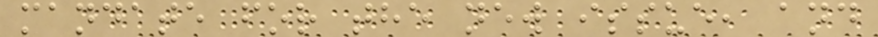mandate for the new issue, and
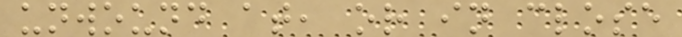unwound at, or in close
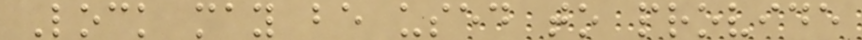Lock may be used to provide
